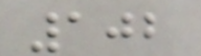102
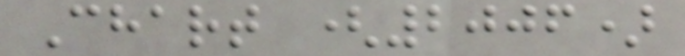Chart (2006)
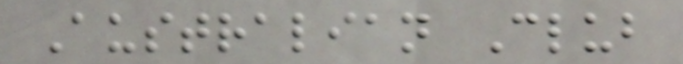Australian Club
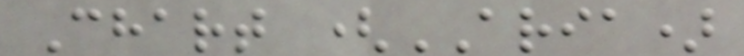Chart (ARIA)
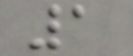1
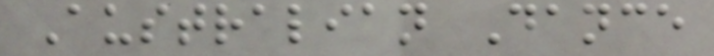Australian Dance
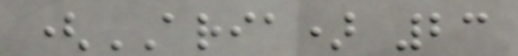(ARIA) 23
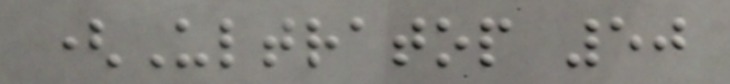(Ultratop 50
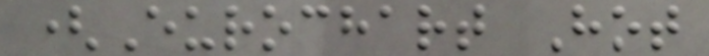(Eurochart Hot
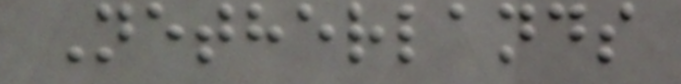Netherlands
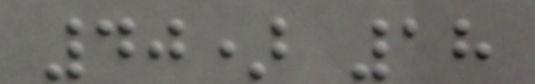40) 18
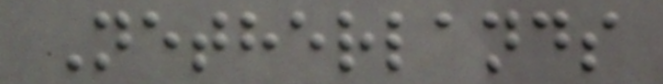Netherlands
